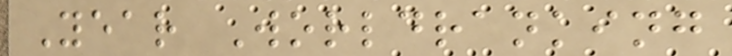Year Worldranking
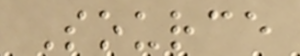Source
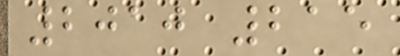2010 215
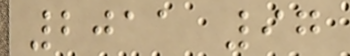2011 97
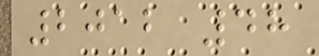2012 48
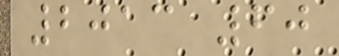2013 60
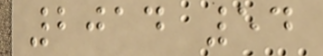2014 54
